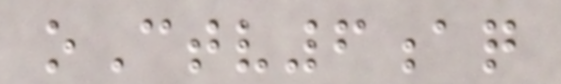oCtv6aq
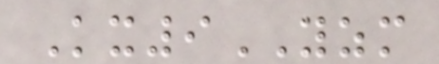Kx9YZM
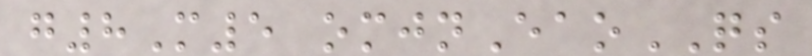g8M5 omjnEaoQS
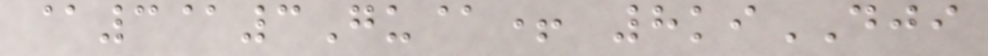@3@3Gu@+ 8kiDJI
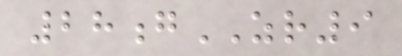28gZR9
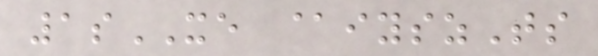1sXE @iyszTs
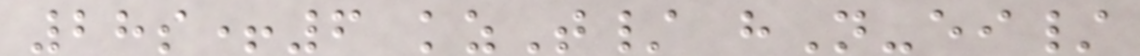28s+6 kzT/ hN-ei/
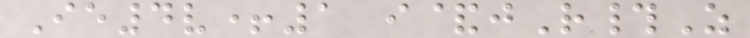Ie4v+1 i&jR#Z
